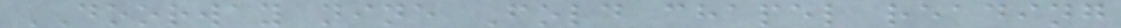DOORWAY nine Fold chapel reading
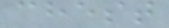chest
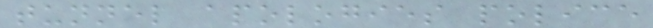tunnel apologies police
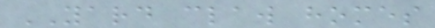YARD claw homes
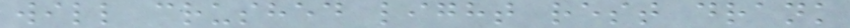will crushed light rest drank
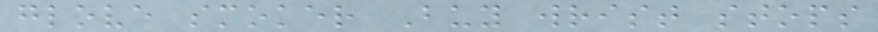glove smoker Buy wrist stops
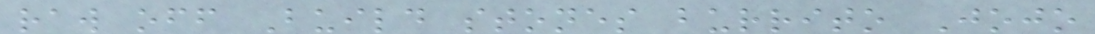raw off Build stones burrito Jojo
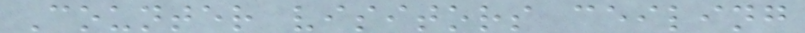Counter visitors ceiling
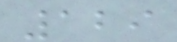129
